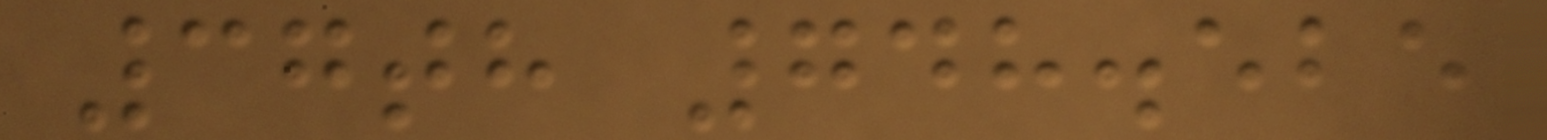37th 748.525
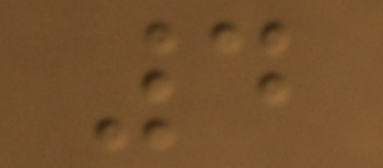4
